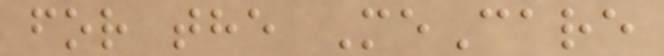for the MeCare
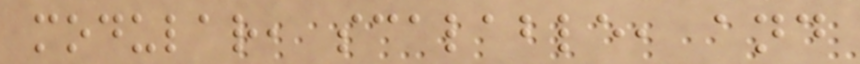modular, scalable, and
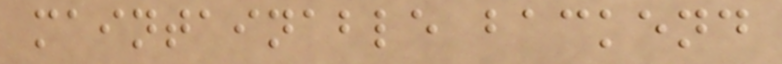maintainable backend
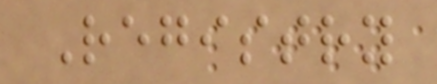Registry
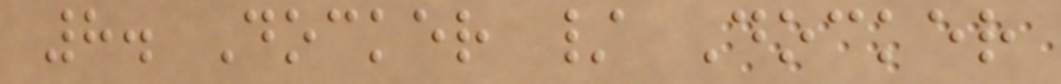8. Docker / Docker
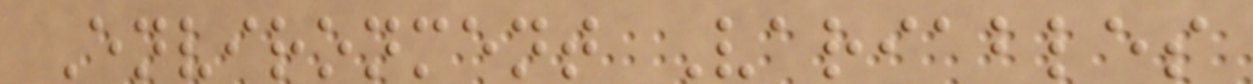Environment Variables
